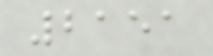2151
